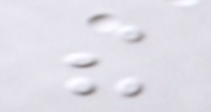the
